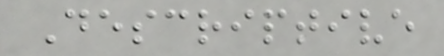Descriptive
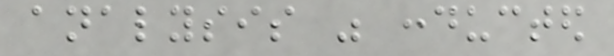analysis was conducted
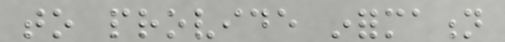to provide information
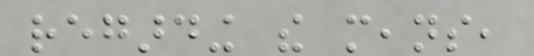regarding the means,
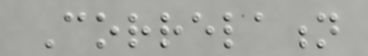Correlation
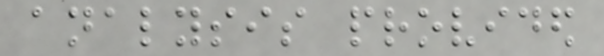analysis provided
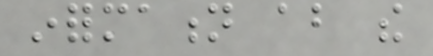information about the
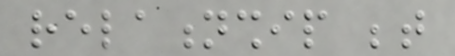relationship between
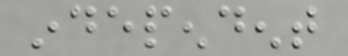independent
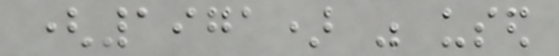(1971) was used
